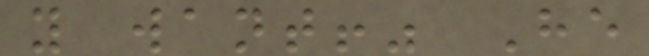you want!" He
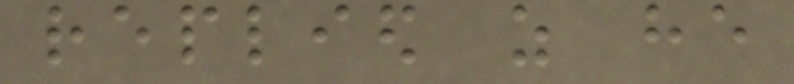replied as he
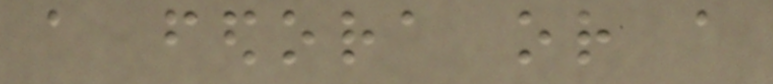a fedora or a
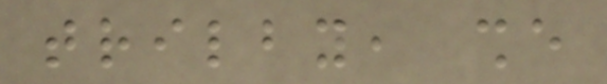trilby, she
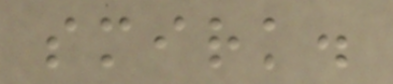smirk.
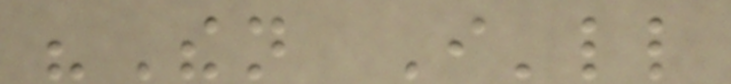"Then I'll
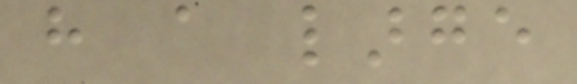have a large
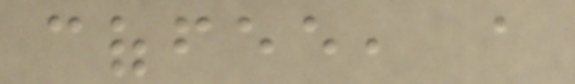coffee, a
